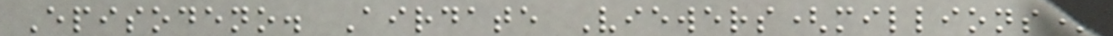Episodeno. Airdate Viewers(millions)
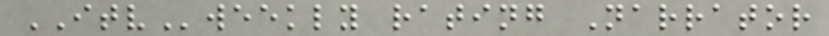ITVweekly rating Narrator
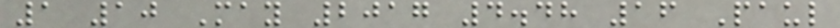1 10 May 2017 4.48 16 Paul
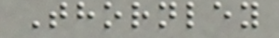Thornley
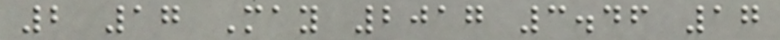2 17 May 2017 3.46 17
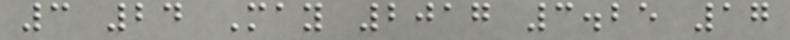3 24 May 2017 3.25 17
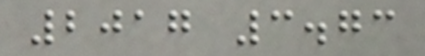2017 3.73
